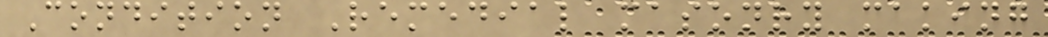Condition Remedial masonry making
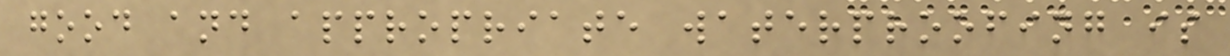good and appropriate waterproofing is
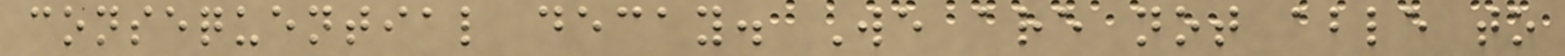consequential decay. We are not able to
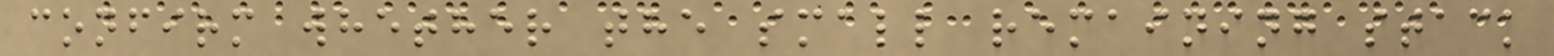confirm whether the small remaining stack
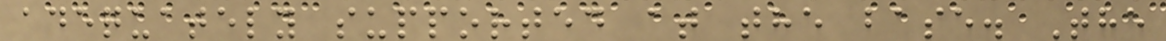adequately supported at the base. The
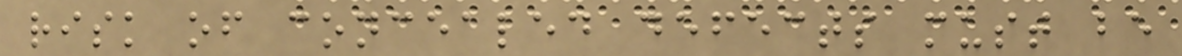risk of concealed defects must be
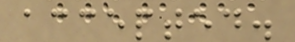accepted.
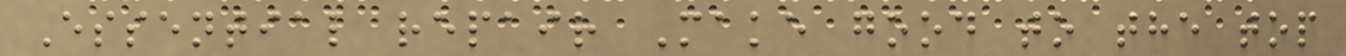Essential repair Make good to the top
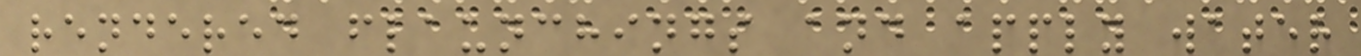rendered flaunchings and apply water
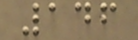146
